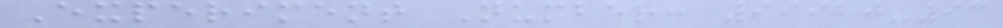Experiment Number: 99920-93
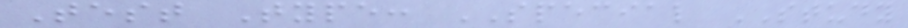Test Type: SPECIAL STUDY
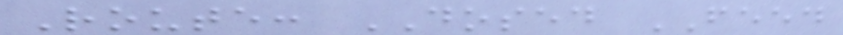Route: DOSED FEED
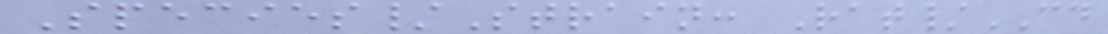Species/Strain: Rat/CD
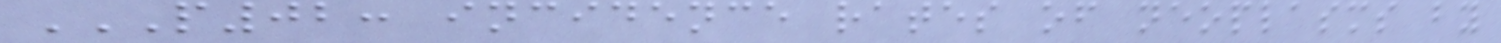P02: INCIDENCE RATES OF NEOPLASMS BY
